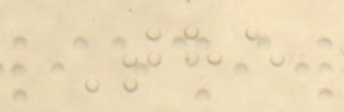The
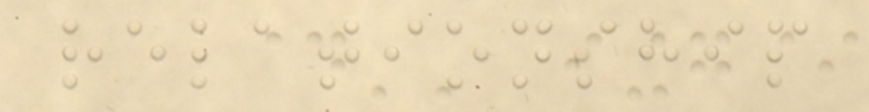relationship
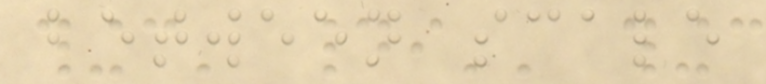between scale
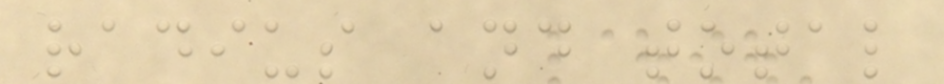radius and total
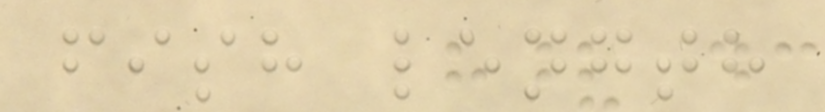fish length
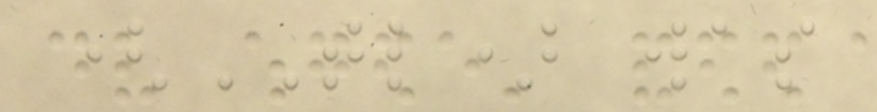(TL) was
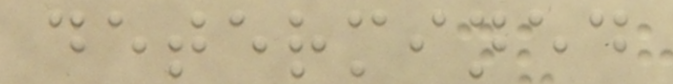determined
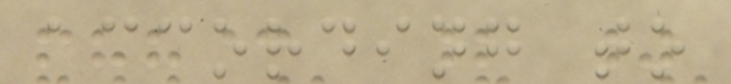according to
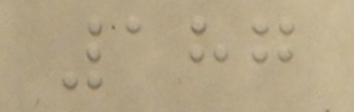187
